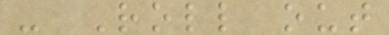- Roll out
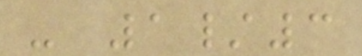- 1/3
